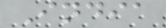India
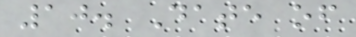10. Date of
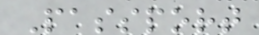Passport
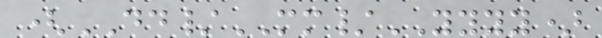(DD/MM/YYYY)
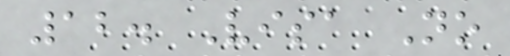12. Visa No
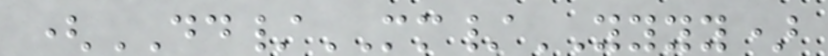(DD/MM/YYYY)
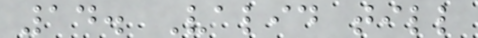14. Valid till
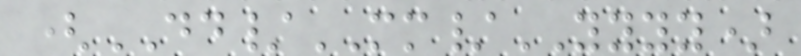(DD/MM/YYYY)
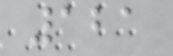121
